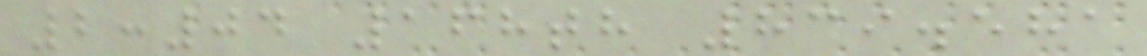2:04 168th 839.581
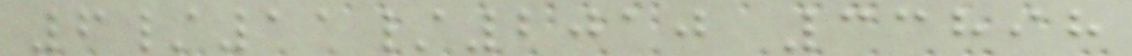6/11/2010 33898
